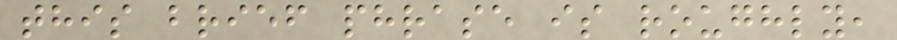this brief phrase is roughly,
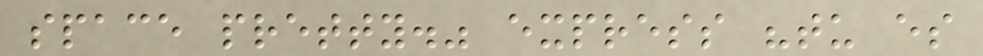space pretty." express "tu es
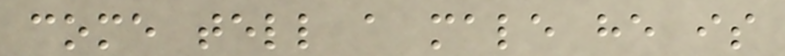come tell a male he is
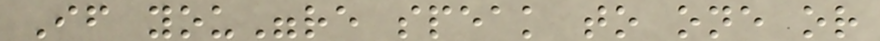If you"re speak to one or
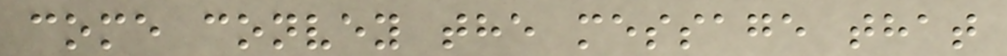come convey the message that
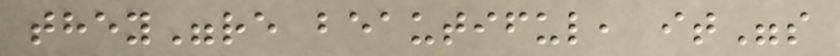they"re beautiful, it"s
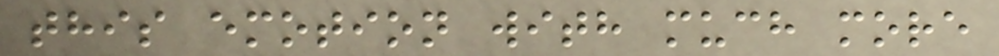this emotion with much more
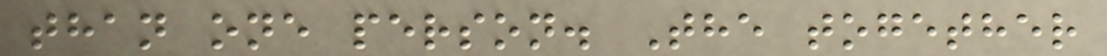than one person. The together
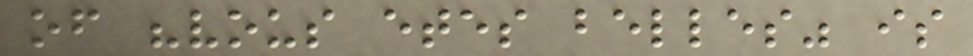of "vous etes belles" is
